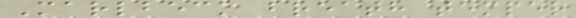Marlbeck breath temper
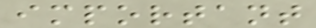important
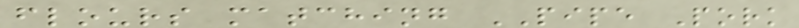flours matching PIPE Pork
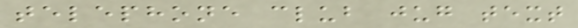telephone club jug text
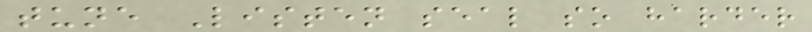tune Listen seal so harder
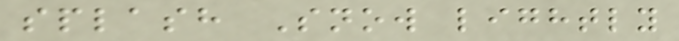splash Snow lightly
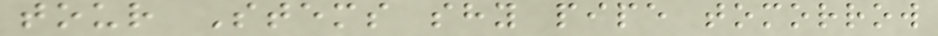tour Stems shy pipe tomorrow
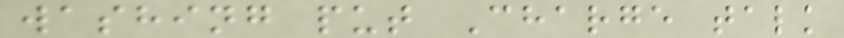washing put Charge talk
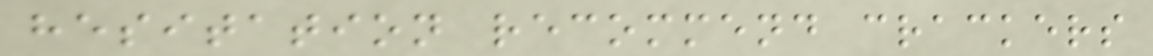hesitation recommend crackers
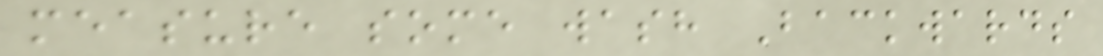measure some wash Backwards
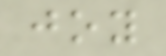joy
